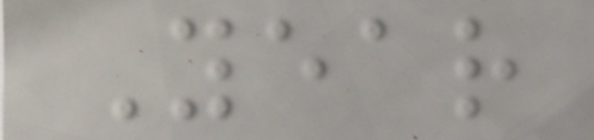Year
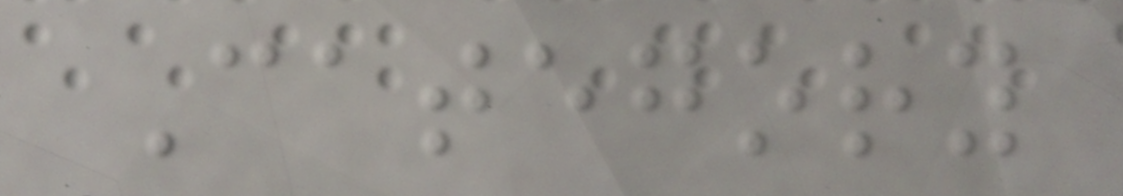Category
